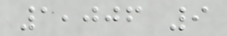1,006 9
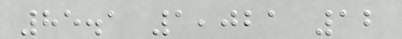85.1 1,021 12
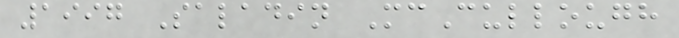1997 Saladin McCullough
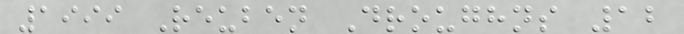1999 Reuben Droughns 12
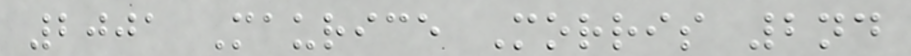2001 Maurice Morris 2nd
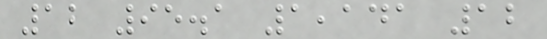12 95.1 1,141 12
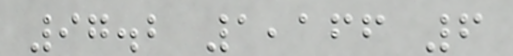97.2 1,166 6
